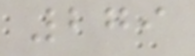279
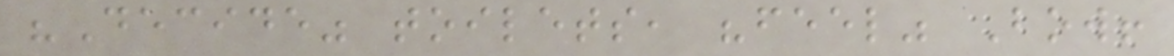"Decide" toilets, "feel" Bow!
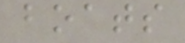boats
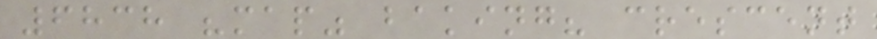6838 "map" baking? crescent
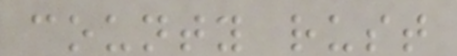county rust
